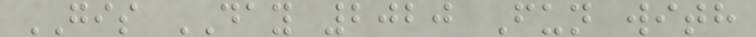GIS DAY 2020 Fun with
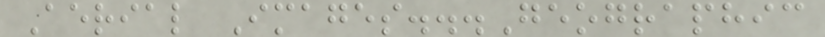Aerial Images...Geographic
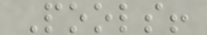Pools!
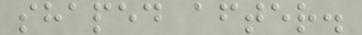shaped after.
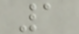1
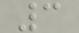3
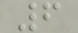6
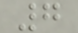7
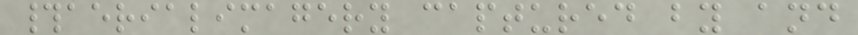#aerialimagery captured by and
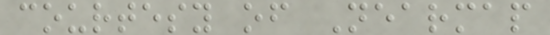courtesy of Nearmap
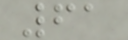61
